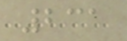231
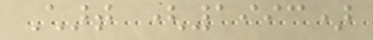Chart (1993)
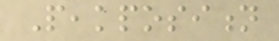Peakposition
